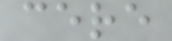cere
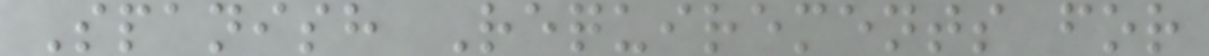Spanish Requirements for
